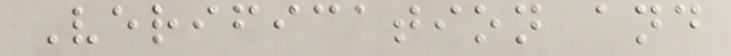Verification and
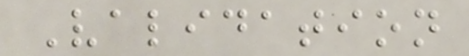Validation
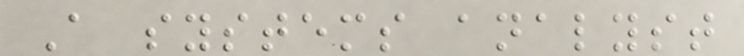A systems analyst
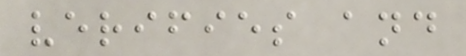verifies and
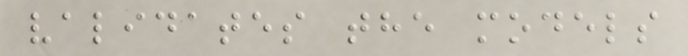validates the models
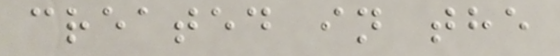created in the
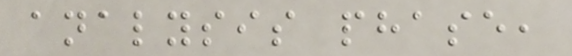analysis phase,
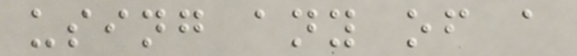using any of a
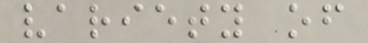variety of
